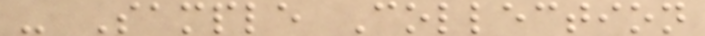- Sample Collection
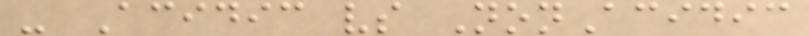- Acidic vs NonAcidic
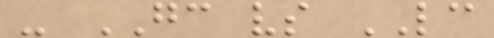- GC vs LC
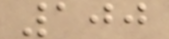100
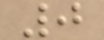0
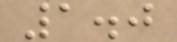1.0
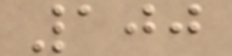100
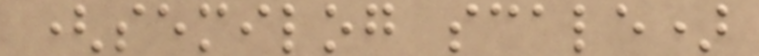(semilog scale)
